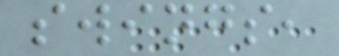swings,
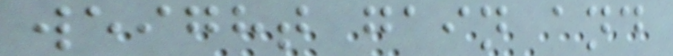weight gain and
